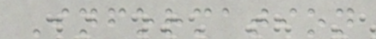Information
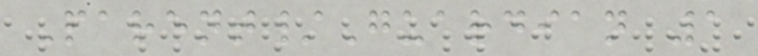Parent/Guardian 1
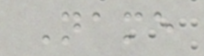Name
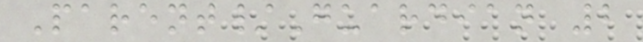Parent/Guardian 2
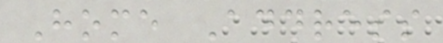Home Address
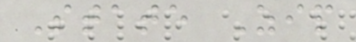State Zip
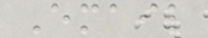Email
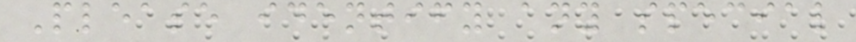Please identify any special
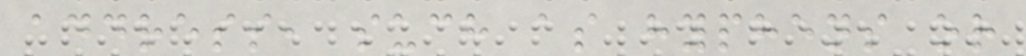address, such as hyphens or
